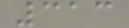313
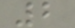2
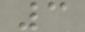3
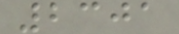2301
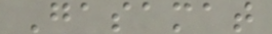Gasamat
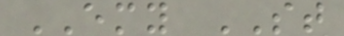EMY ST
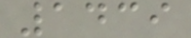1439
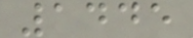1445
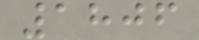1806
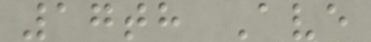17th Ave
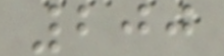200
